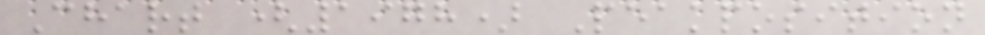Chart (1978) Peakposition
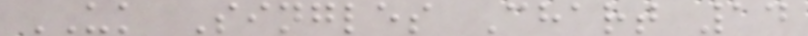UK Singles Chart 14
